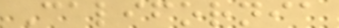California
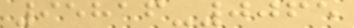95816-0065
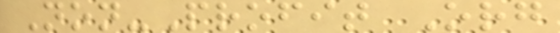Non-Profit Org
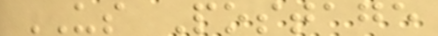US Postage
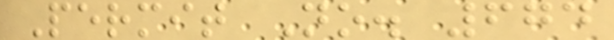Permit No. 674
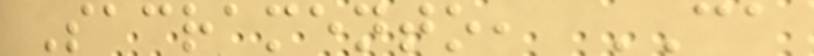Sacramento, CA
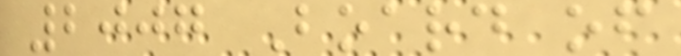2007 Board of
